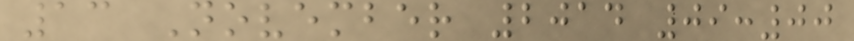13 November 2014 09:00
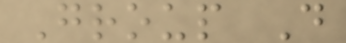Group D
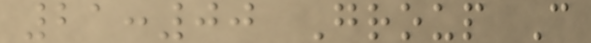21:00 Group C
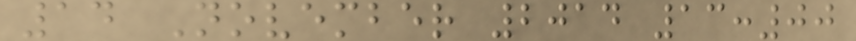14 November 2014 13:00
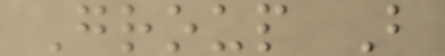Group B
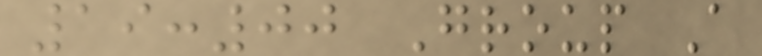19:00 Group A
